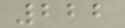222
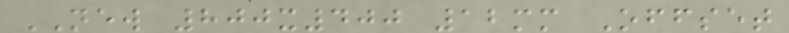NEW 800x400 12mm Offset
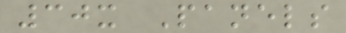30x Panels
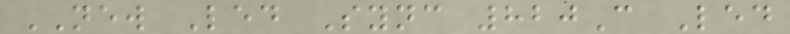NEW Led Sync 820C Led
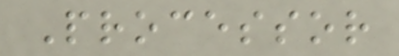Processor
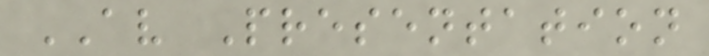AV Presentation
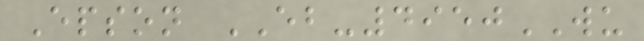Epson EB-4950WU
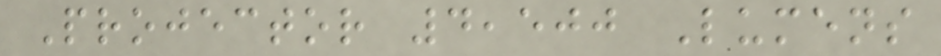Projector 4,500 Lumens
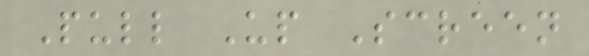Pull Up Screen
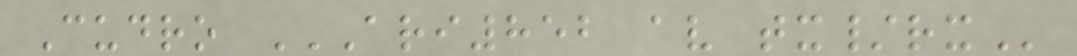Cudro ARI852 AV TX/RX
